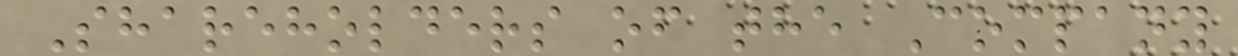Shareholders of the Company
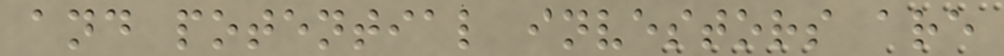and potential investors are
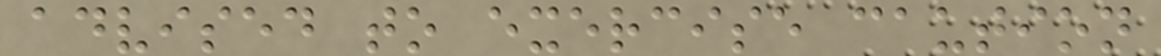advised to exercise caution
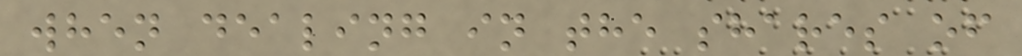when dealing in the shares of
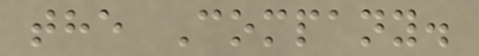the Company.
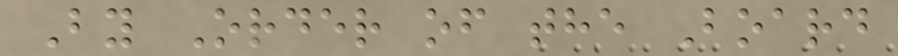By Order of the Board
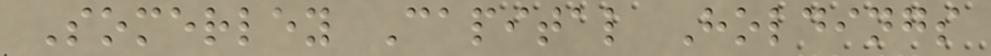Somerley Capital Holdings
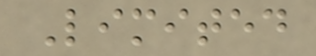Limited
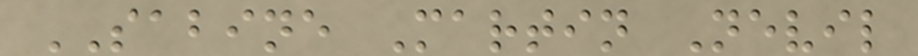SABINE Martin Nevil
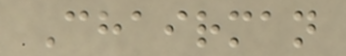Chairman
